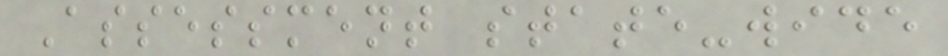Assessment state-wide
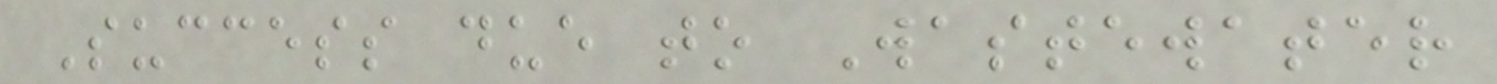Success due to Wastewater
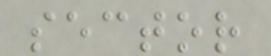sector
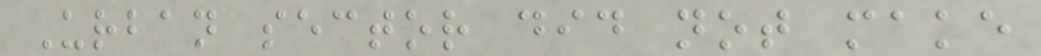Urban sector did not make
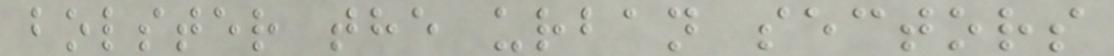bolster the urban sectors
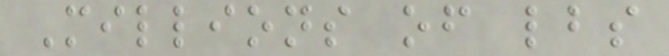Millions of lbs
